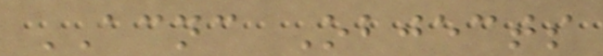ACNC Objects
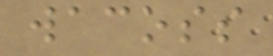wacoss
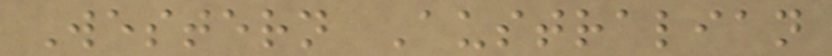Western Australian
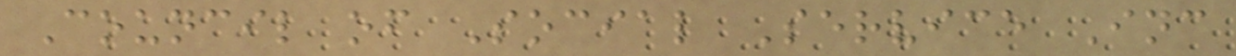Council of Social Service Inc
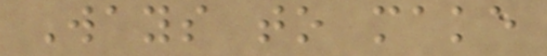Ways to make
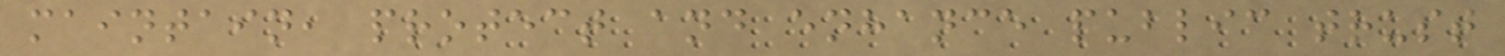maintain, protect and enhance public trust
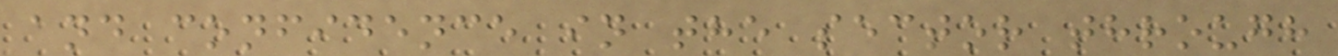and confidence in the sector through
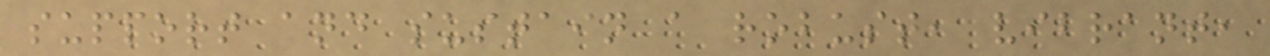support and sustain a robust, vibrant,
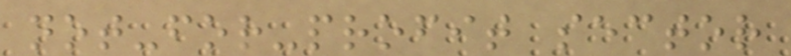not-for-profit sector
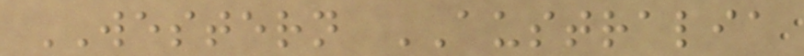WESTERN AUSTRALIA
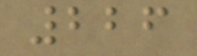226
